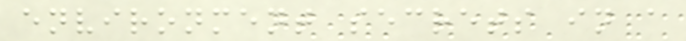environment secrets in a
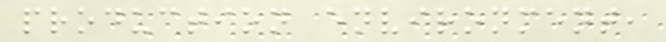production environment,
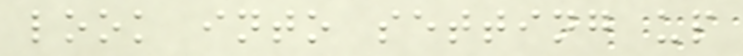look into setting up
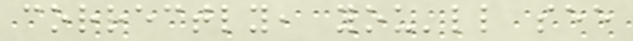correctly, you'll see
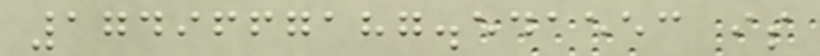1749667187.541553 is
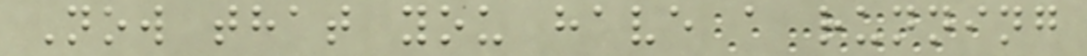Now that you have a running
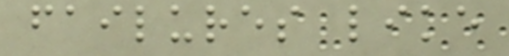failures like
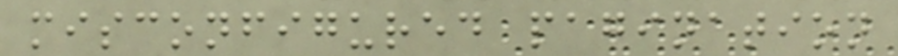misconfigured pagination
